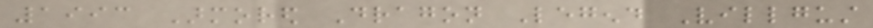1993 Armored Dragon Legend Villgust
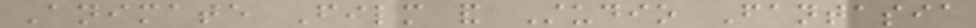Animate Film and Studio Fantasia
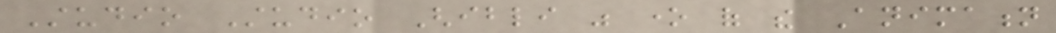Studio Studio Ghibli was one of the Animation
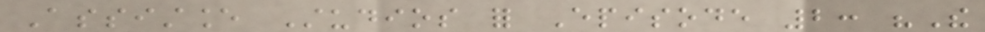Assistance Studios for Episode 2: "The
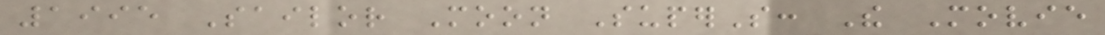1995 Sailor Moon SuperS: The Movie
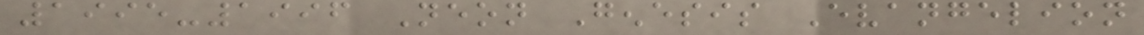1995-1996 Neon Genesis Evangelion
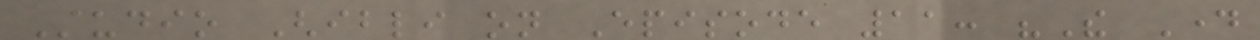Studio Ghibli on Episode 11: "The Day
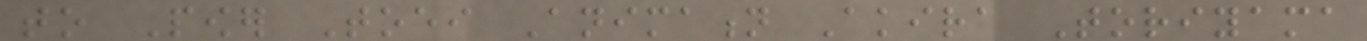to Power Toei Animation Akira Toriyama
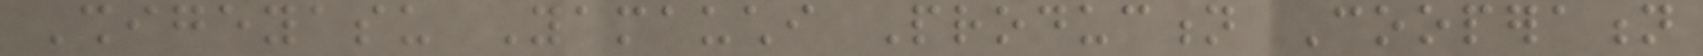Shigeyasu Yamauchi Production Cooperation
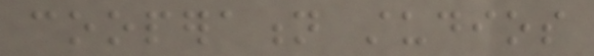cooperation studios
